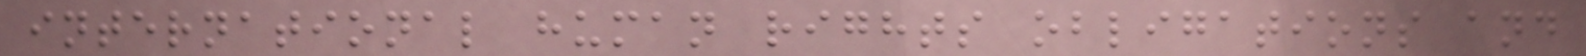international human rights obligations and
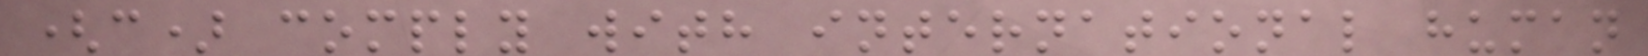(c) comply with international human
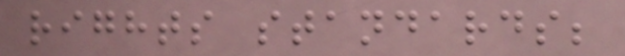rights standards;
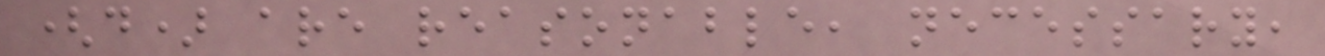(d) are reasonable, necessary,
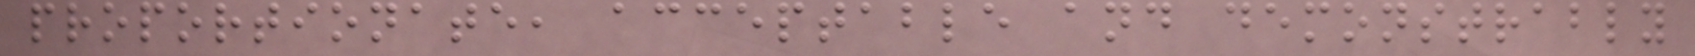proportionate, acceptable and demonstrably
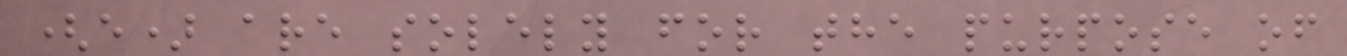(e) are solely for the purpose of
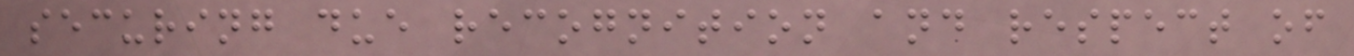securing due recognition and respect of
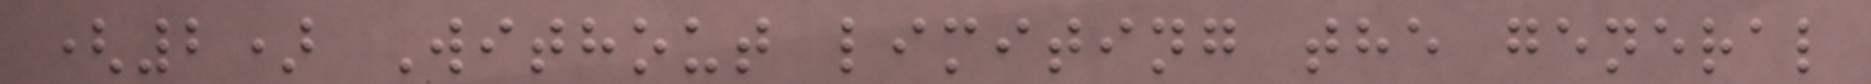(2) Without limiting the general
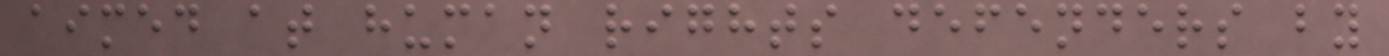aimed at human rights defenders by
